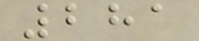281
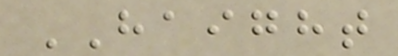HAIGHT
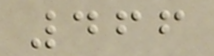466
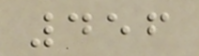456
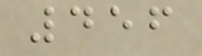456
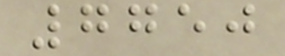7750
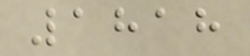1818
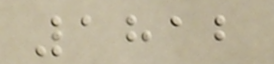1812
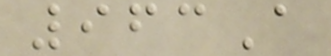963A
